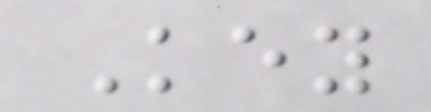Key
